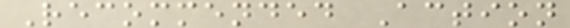Recommended Action
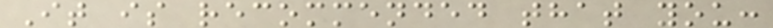It is recommended that you:
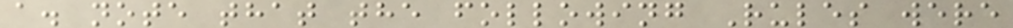a. note that the following Rules were
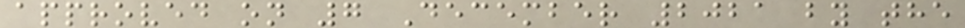approved on 7 December 2021 by the
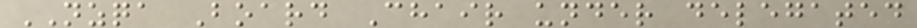NZQA Board Chair under delegated
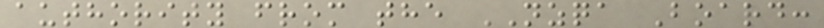authority from the NZQA Board:
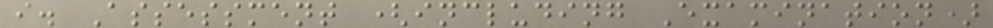i. Assessment (including Examination)
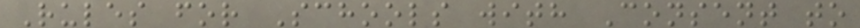Rules for Schools with Consent to
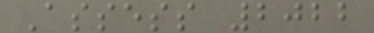Assess 2022
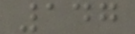147
